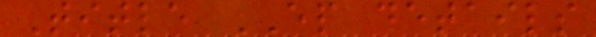Title EP details
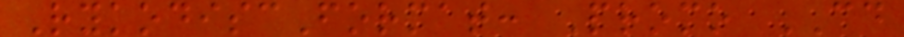RykodiscFormat: Promo CD
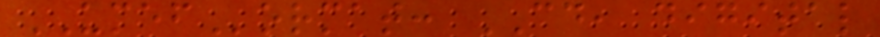UMEFormat: CD, digital
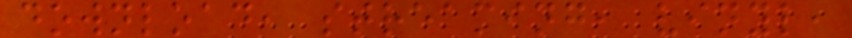download, streaming, vinyl,
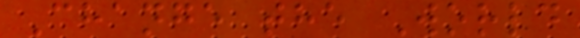Change the World
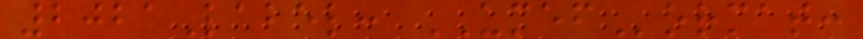2021Label: UMEFormat:
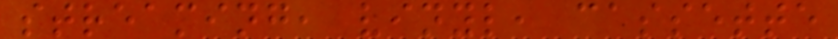streaming, vinyl, cassette
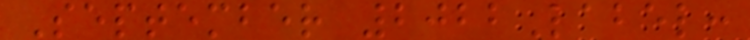September 2022Label:
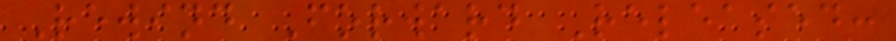Rewind Forward Released:
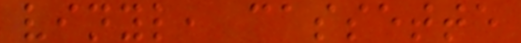vinyl, cassette
